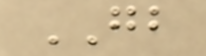GB
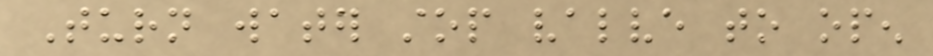Turn water stop valve to open
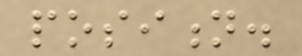position.
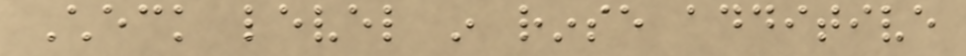Check level in rinse additive
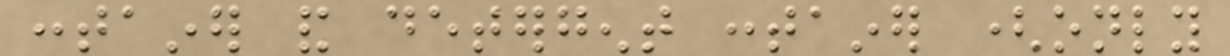container and detergent container (only
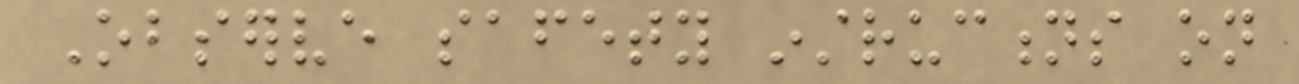Observe safety instructions on
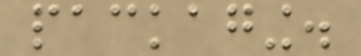packaging.
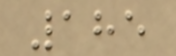185
